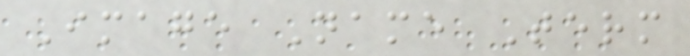Image Name Term
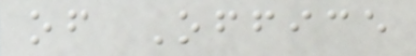of Office
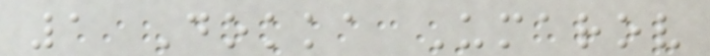1 Dokka Umarov
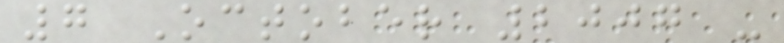7 October 2007 -
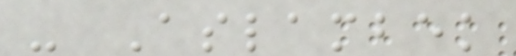- Aslambek
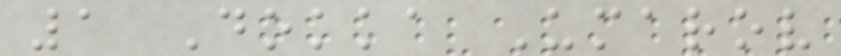1 Dokka Umarov
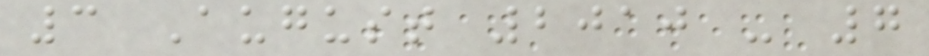3 August 2010 - 7
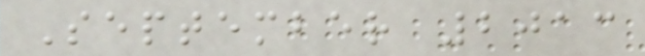September 2013
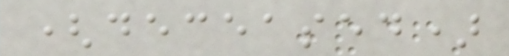(deceased)
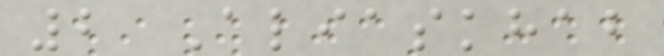2 Aliaskhab
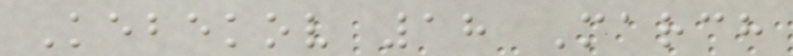Kebekov 18 March
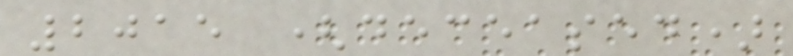2015 (deceased)
